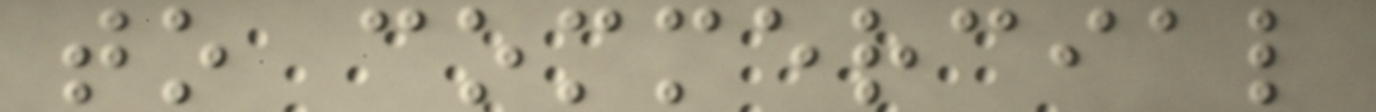to commercial
